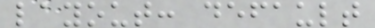layout: default
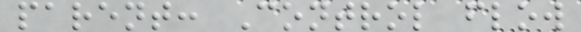parent: Control flow
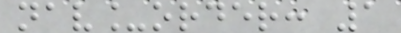nav_order: 1
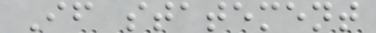If statement
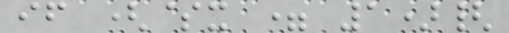if ($x = 1){
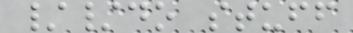//do stuff
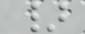}
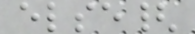else{
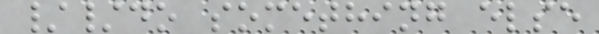//do something else
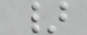}
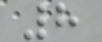8
